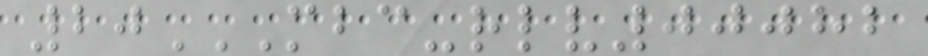20MBC-RLV00082
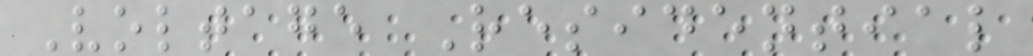Voltage Residential
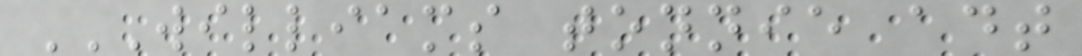WILLIAMS TONNIE ADT
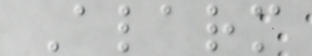Alarm
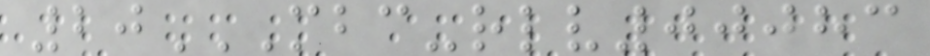20MBC-RLV00083
